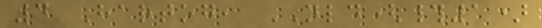4 Hartog, NLD(#1)
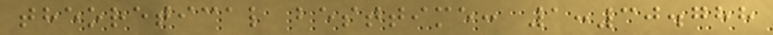theoretical besttime: 1:30.788
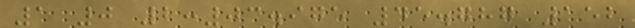1 0 2:03.975 45.787 152
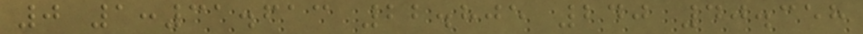0 1:31.613 22.805 240 40.358
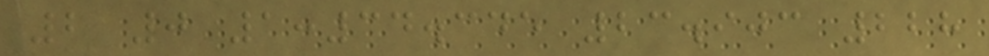2 0 1:34.345 23.903 228
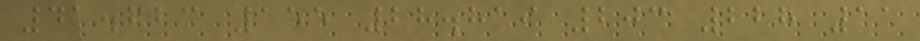41.623 155 28.819 203 228 11
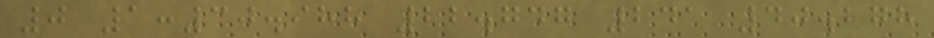0 1:30.988 22.747 241 40.278
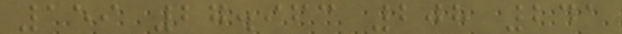159 27.963 208 241
